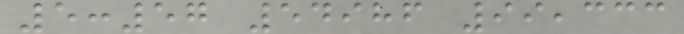5:57 54986 99,333
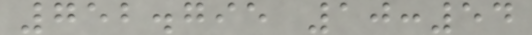752.795 10:54
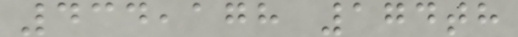434,178 174th
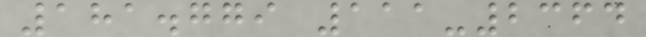181.779 111-2364
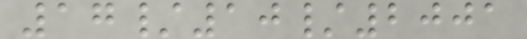17/10/2001
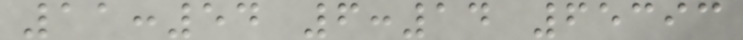11:54 6:14 65393
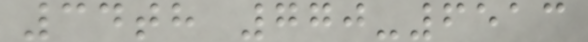34th 770-6513
